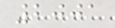2001
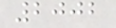2002
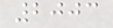2003
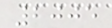2005
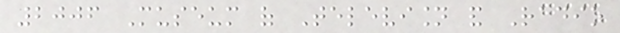2006 Museum of Television and Radio
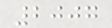2007
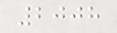2008
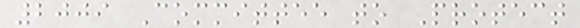2009 Committee to Protect
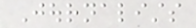Journalists
